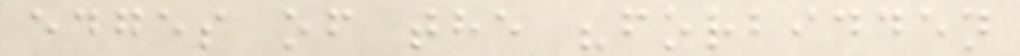edges of the "forbidden
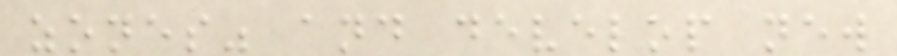zones" and develop new
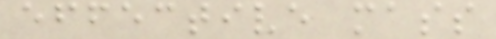effective mass
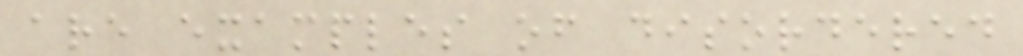are examples of disordered
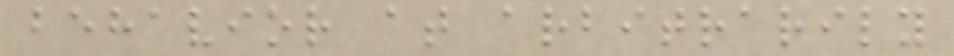behavior at arbitrarily
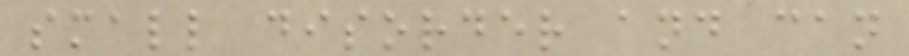small disorder and can
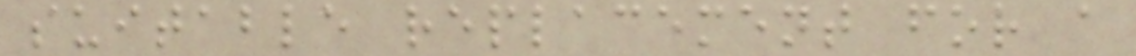suitable replacement for a
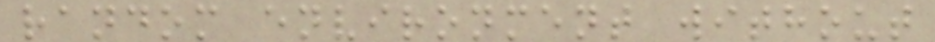random environment without
